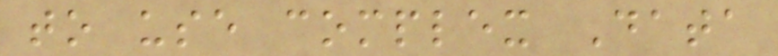to use complex Data
